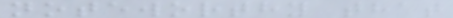noteworthy that
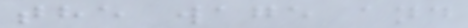the wage and
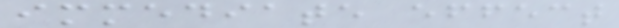immediate effect
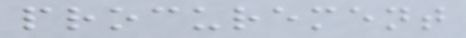procurement
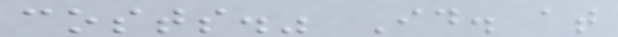costs." Id. at
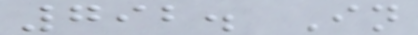792. In
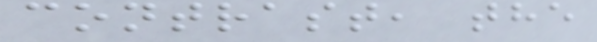contrast, the
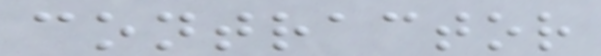contractor
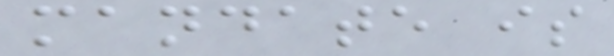mandate is
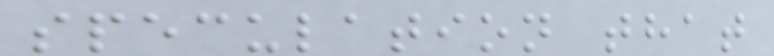speculation that
